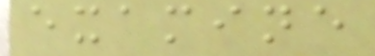examine
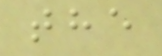the
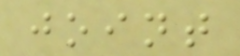joint
